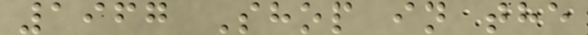1967 Shop in the
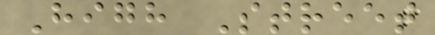High Street
